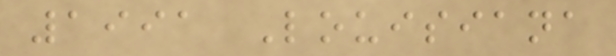1991 Louisiana
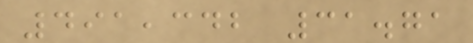491,342 31.71
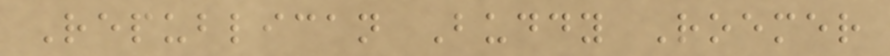Republican Buddy Roemer
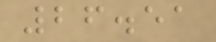26.51
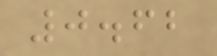0.62
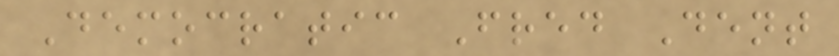Democratic Fred Dent
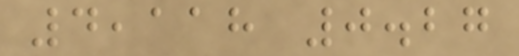4,118 0.27
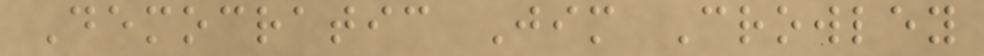Democratic Jim Crowley
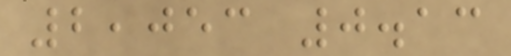2,053 0.13
